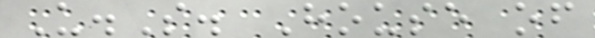U.S. House of
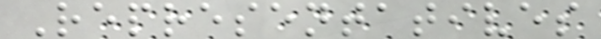Representatives
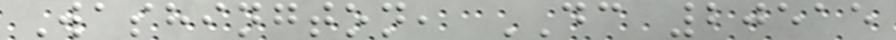Washington, DC 20515
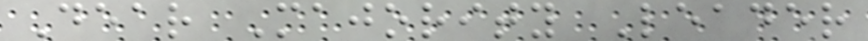Dear Majority Leader
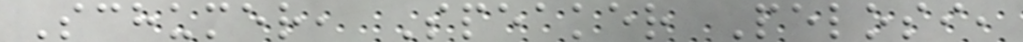Schumer, Speaker Pelosi,
